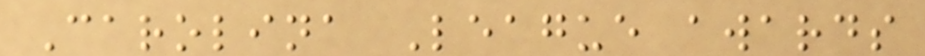Carolina League awards
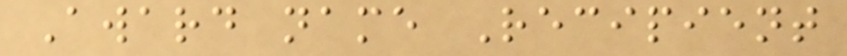Award name Recipient
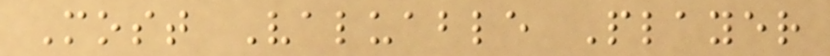Most Valuable Player
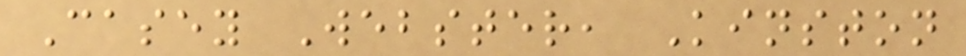Casey Webster, Kinston
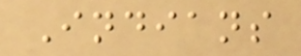Indians
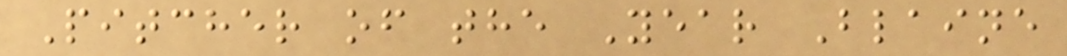Pitcher of the Year Blaine
